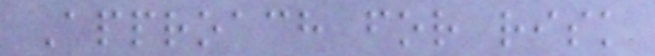Approach for risk
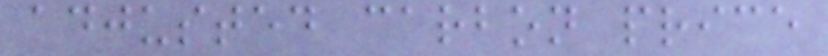adjusted carbon price
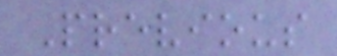Previous
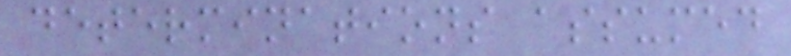determinations assumed
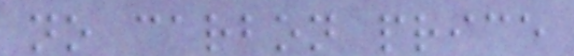no carbon price
